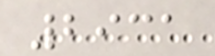2931
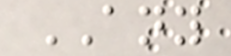ANY
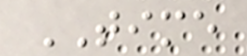TIME
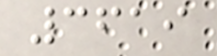3619
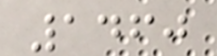1460
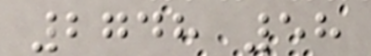2748 58
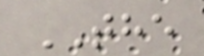THE
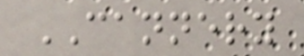CANNERY
